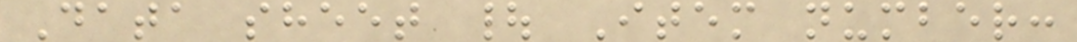Data sheet | Item number:
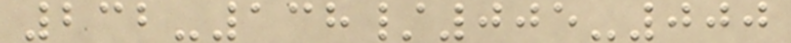232-138/005-000
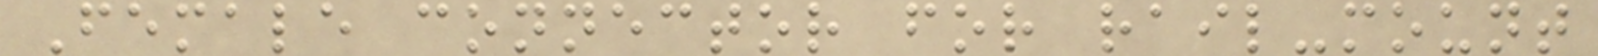Female connector for rail-mount
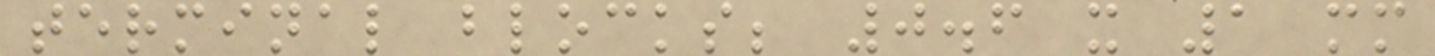terminal blocks; 0.6 x 1 mm
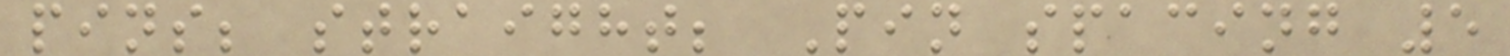pins; straight; Pin spacing 5
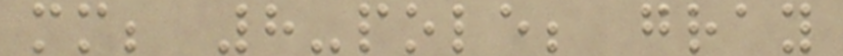mm; 8-pole; gray
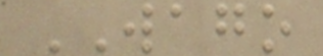WAGO
